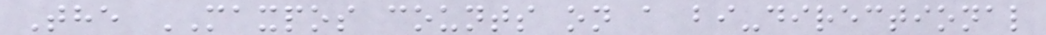The MAXPOS counts on a bi-directional
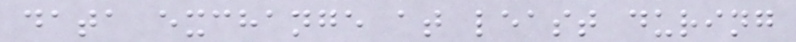data exchange at least during
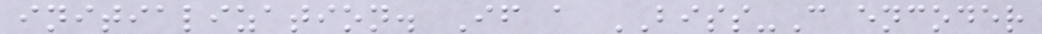initialization. If a BISS-C encoder
